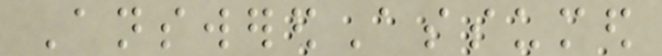AnsweredAssumed
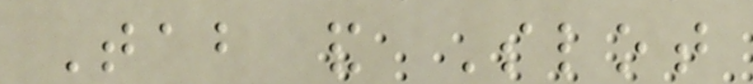Tab and Slot
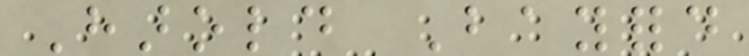Harold Bayford
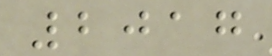2017
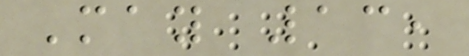May 13,
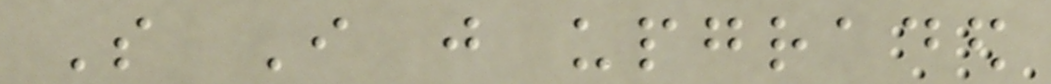So I just upgraded
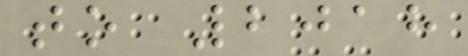to 2018
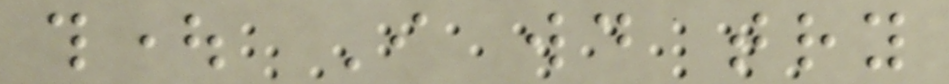thought I would try
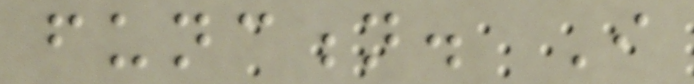function. I
